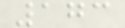173
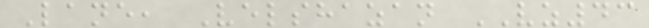Lane, Velshazan VZ43
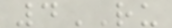4RU
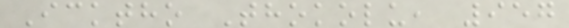Icktho Thokolu, 957
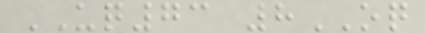UQ73 8OQ
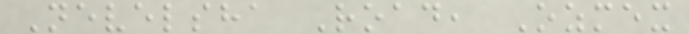Nevelsha Road, Ozmex
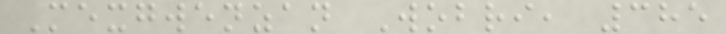Mexgwenzan Wobri, 385
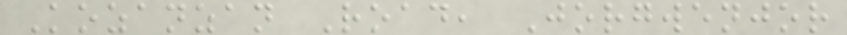Kozanzan Road, Jorgwenjor
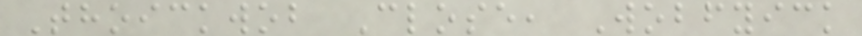Thoickwob Close, Wobfyick
